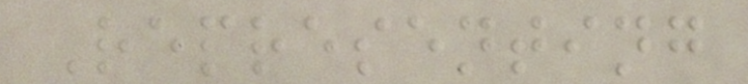Representing
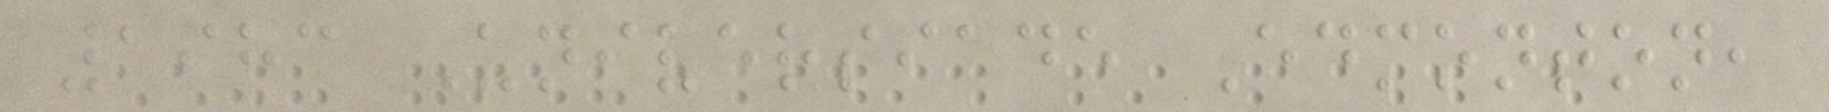1983 Universiade Edmonton,
